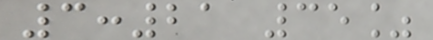3:21 35%
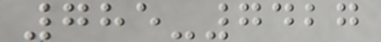785-7427
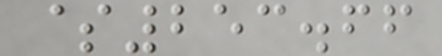$253.66
